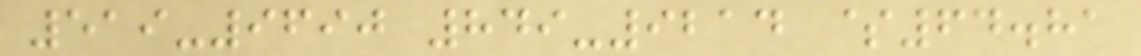519-9690 849-9214 $64.81
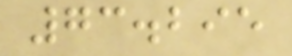73.295
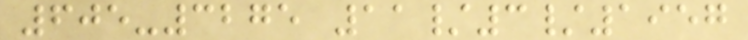605-3275 11/3/1957
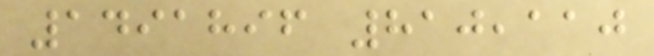1491896 810,110
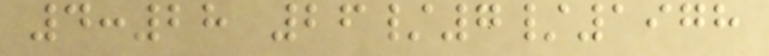4:28 26/7/1978
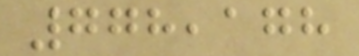778,178
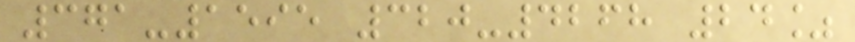371-1595 320-4268 24%
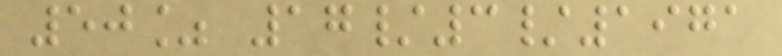50% 17/3/1971
